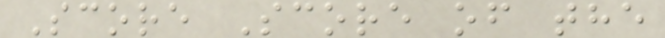Score Score of the
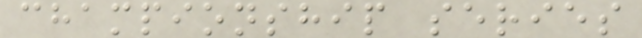championship series
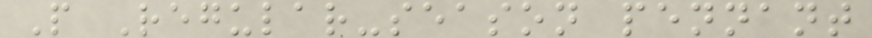P Regular-season pennant
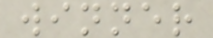winner
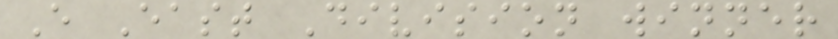E East Division winner
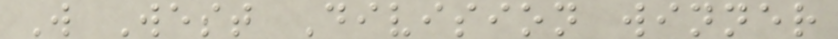W West Division winner
